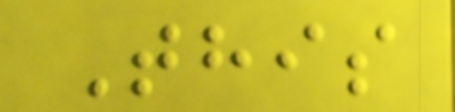This
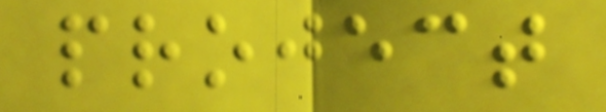project
